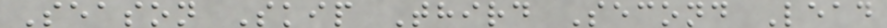Season Skip Third Second Lead
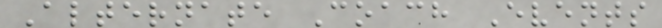Alternate Coach Events
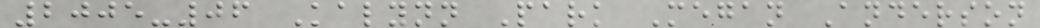2005-06 Kalynn Park Megan Anderson
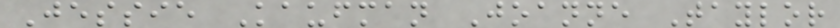Jessie Kaufman Joanne Taylor
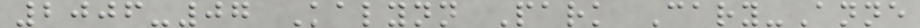2006-07 Kalynn Park Cary-Anne
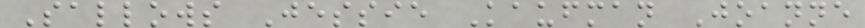Sallows Jessie Kaufman Joanne
